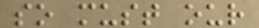so must our
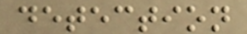detection
